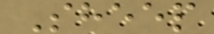Sheep
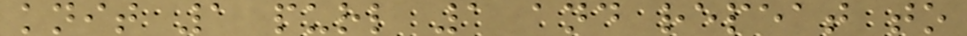knit 1 purl 1 and repeat to
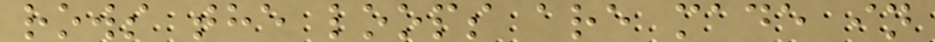rows the loops are made in
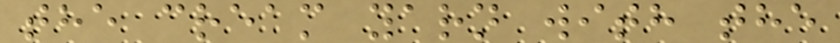the cream yarn with the
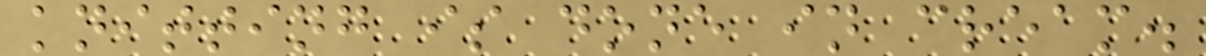knitting is done in cream.
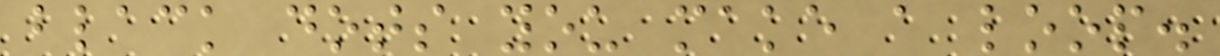black dots you make a loop.
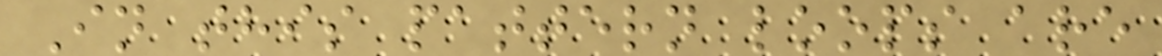In this pattern loops are
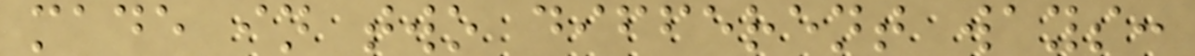made in two different ways:
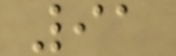91
